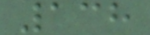138
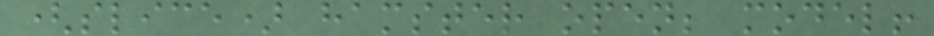(slice) hamster open; model!
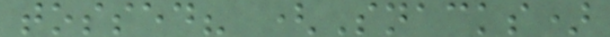tossed? (Snacks)
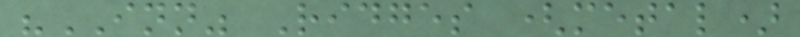"INN" Ridges (metal)
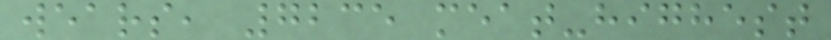wears, 7235 meat-highest
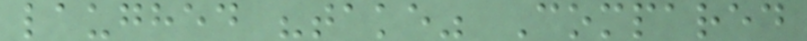laughed "take" Compared
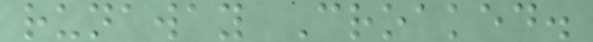runaway Croaked.
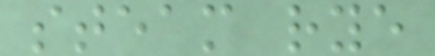steam rye
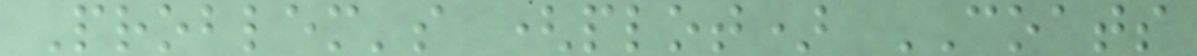Problem's (plot) COATS
